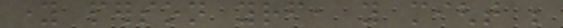young person yourself, you might be
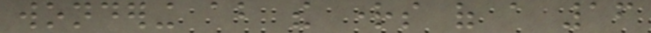wondering about the rights of a 16
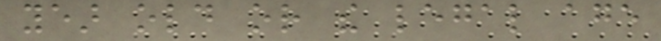year old or the legal age
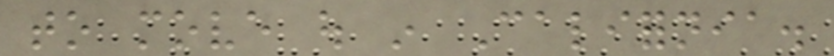to move out in California.
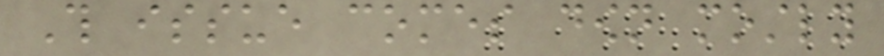This issue comes down mostly
